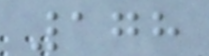178
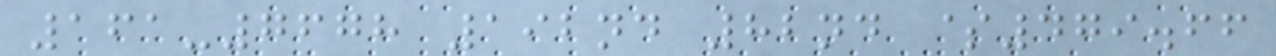161-7678 192nd 82nd $479.66
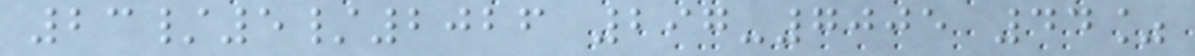23/5/2026 297-7005 44%
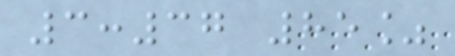3:37 85%
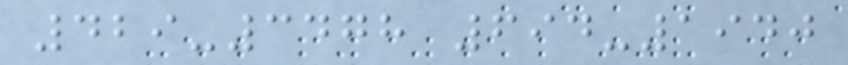429-3478 694-1940
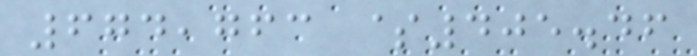674,763 $405.46
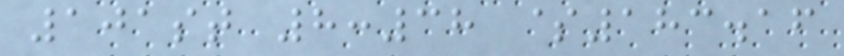101st 8:38 $183.16
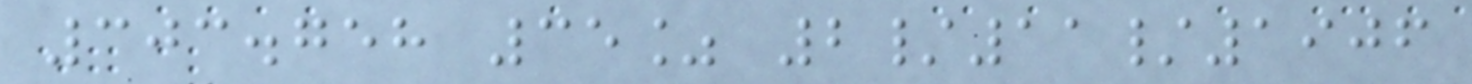303.758 35% 2/11/1906
